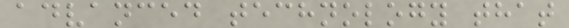advanced technology that
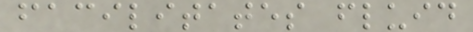facilitates fluid
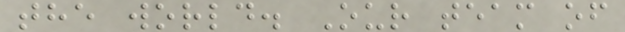the world. Our team of
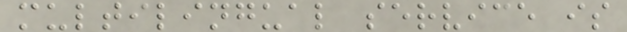multilingual service is
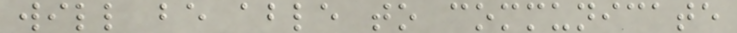will be able to communicate
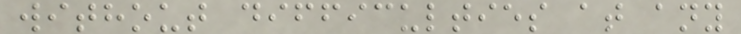without difficulties at any
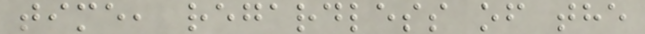time, regardless of the
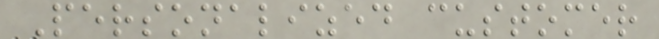Personalized customer
